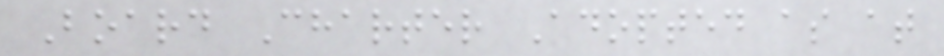Board Charter Adopted as at
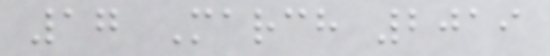17 March 2019
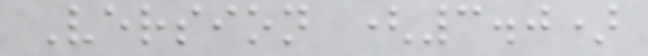Version (3.0)
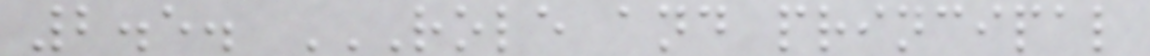2.5. ROLE AND PRINCIPAL
